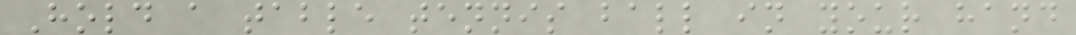Hold a table tennis ball in your hand
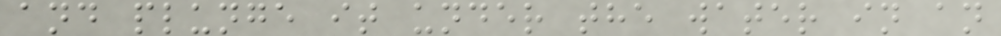and plunge it under the water in an
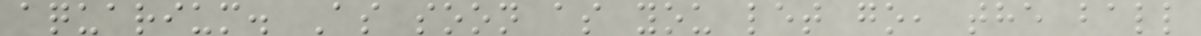aquarium. As soon as you let go, the ball
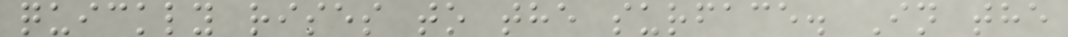quickly rises to the surface. In the
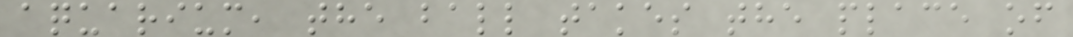aquarium, the ball takes the place of
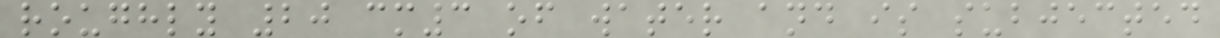roughly 20 cm3 of water and is subjected
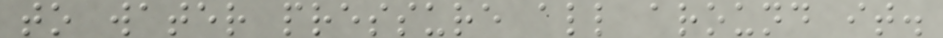to water pressure all around it.
